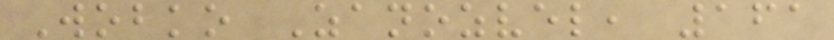Wobko Zanozvel, 161
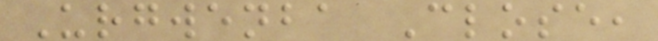Urgwenba Close,
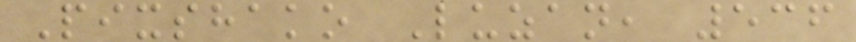Pixshako Luzan, 536
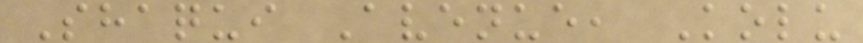Shaqui Avenue, Kolu
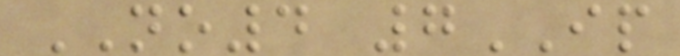NO4 7IP
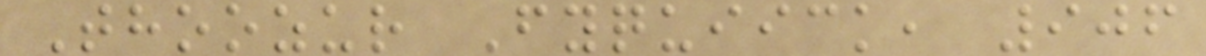Thoozur Fyquiick, 906
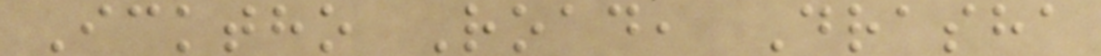Icktho Road, Drasha
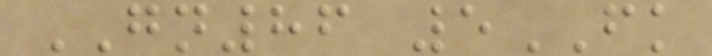GN86 5FK
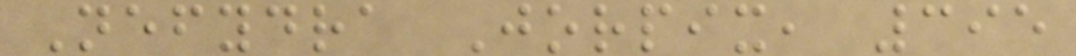Nefydra Jorpix, 395
